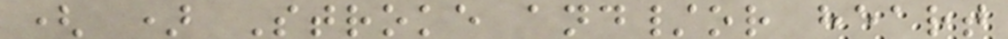( ) Stroke and/or heart
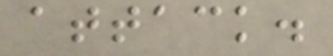attack.
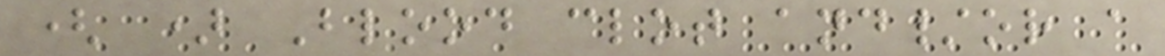( ) Blood clot and/or a
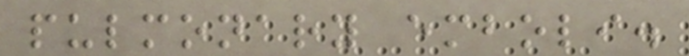pulmonary emboli.
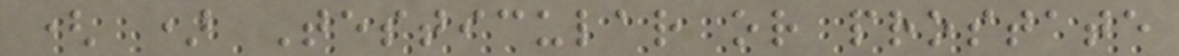( ) Testicular or prostate
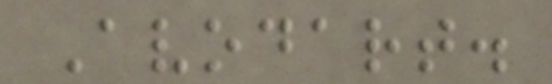Avodart.
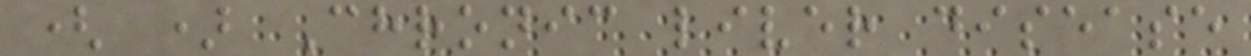( ) Chronic liver disease
